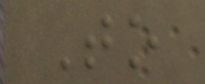To
